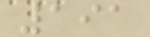191
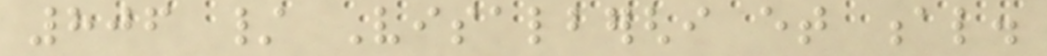806 / Visalberghi et al.
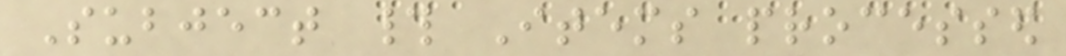Subject # Items processed
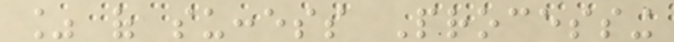% of success Processing
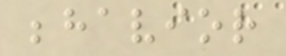behavior
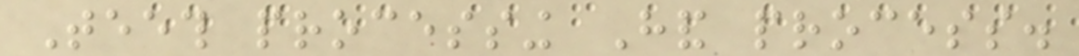Teeth processing Hand process.
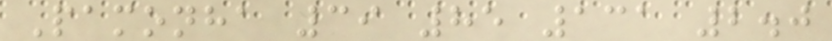Pamonha 39 85 131 2.0
